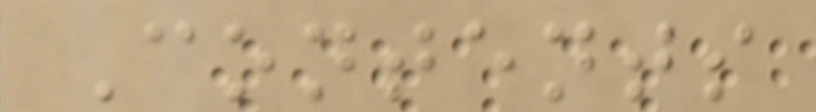Contents
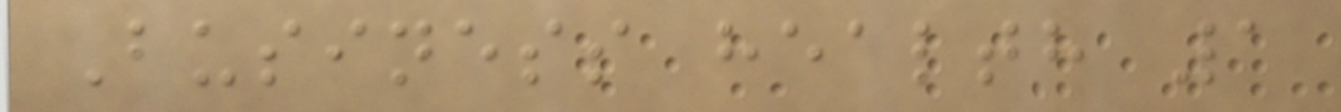Business health 1
